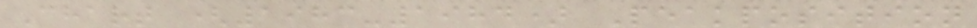Chart (1983-1984) Peakposition
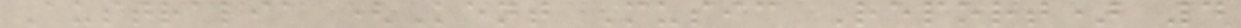Australia (Kent Music Report) 4
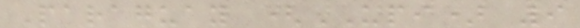Paraguay (UPI) 9
